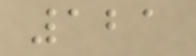121
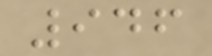946
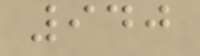940
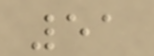51
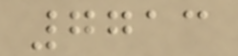7713
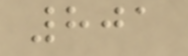801
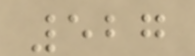527
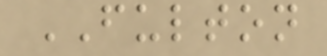FULTON
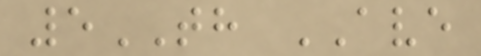5TH AVE
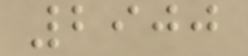2900
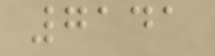7141
